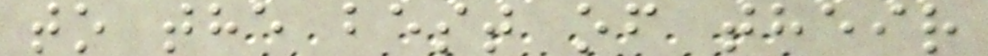to the best of their
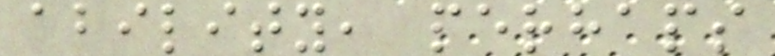ability, perhaps
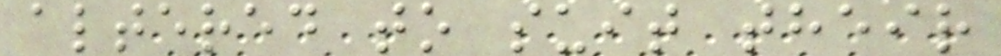altered to suit their
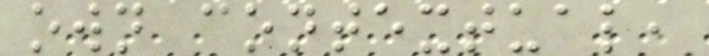own contextual,
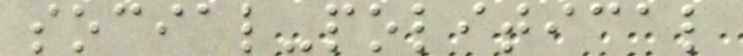social-political
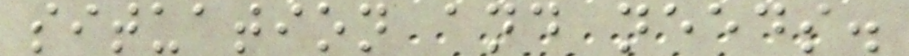situation and needs.
